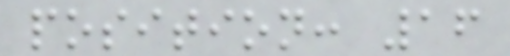position: 16
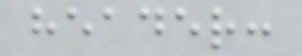header:
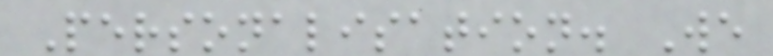Personalisation. We
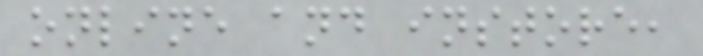online and instore,
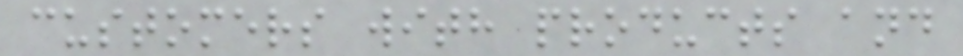customers with products and
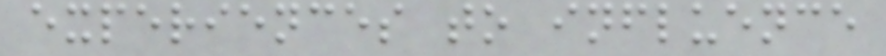experiences to influence
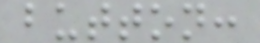button:
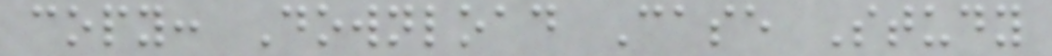copy: Download Case Study
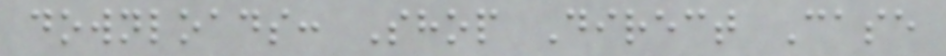downloads: Shop Direct Case
